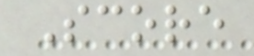Score
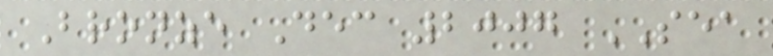Bronze Dec 2007 SEA
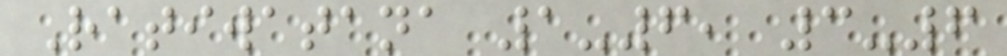Ratiwatana 1-6, 3-6
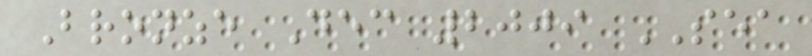Bronze Dec 2009 SEA
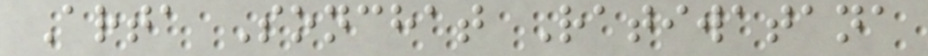Arta Sonchat Ratiwatana
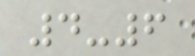4-6
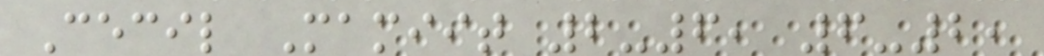Cecil Mamiit 2-6, 6-2,
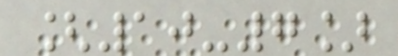[10-7]
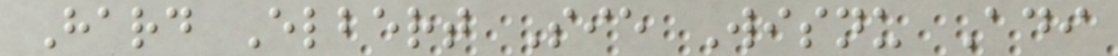Hard Elbert Sie Wisnu Adi
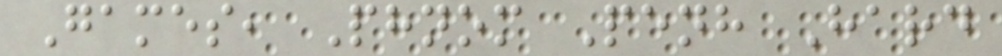Games, Phnom Penh Hard
